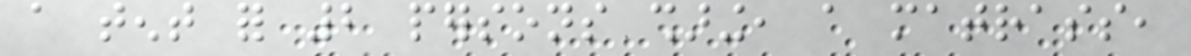a tent for 2 persons sharing, a matrass,
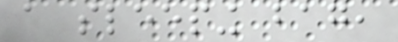a sleeping bag,
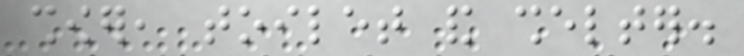shower, toilet and shelter.
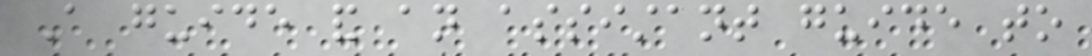A guide and an assistant guide to
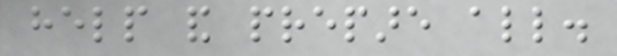help and prepare all.
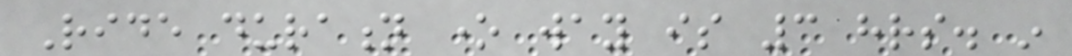Ride duration one way is 3 hrs. in
